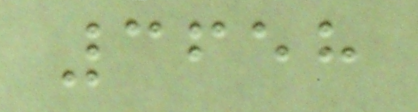3658
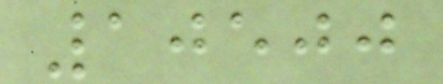10500
